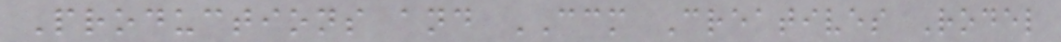Productions and CCM Creatives Rodel
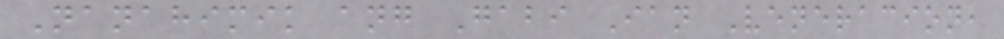Nanahimik ang Gabi Ian Veneracion,
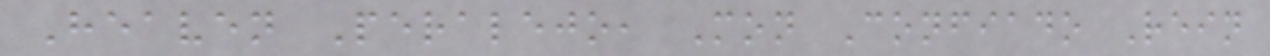Heaven Peralejo, Mon Confiado Rein
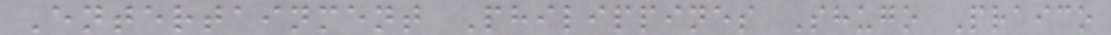Entertainment Philippines Shugo Praico
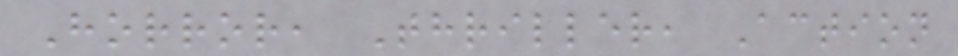Horror, Thriller, Action
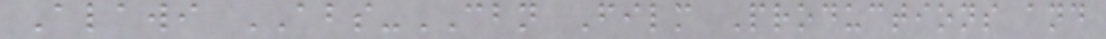Alawi ABS-CBN Film Productions and
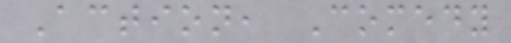Action, Comedy
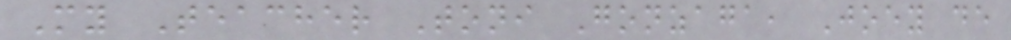My Teacher Toni Gonzaga, Joey de
